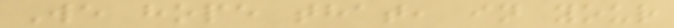We hope that, in your
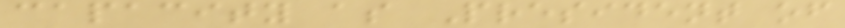capacity as President of
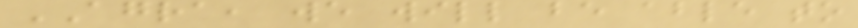AGRA, we will be able to
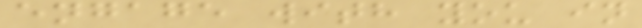engage with you in
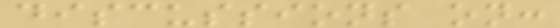discussions on:
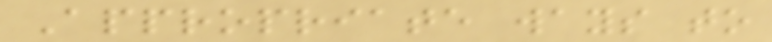Appropriate ways to
